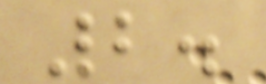2.
